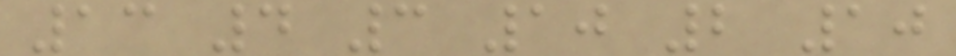13 4 3 10 2 10
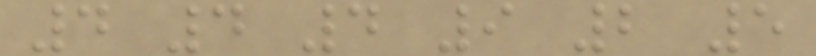4 4 4 9 2 5
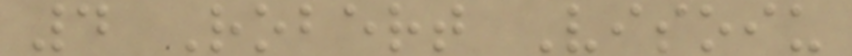4 Robert Visoiu
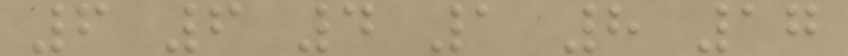6 6 4 1 8 17
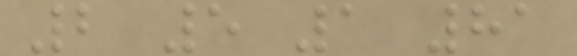2 5 1 81
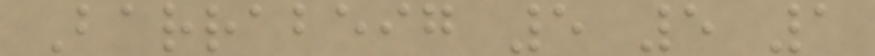Barrabeig 5 5 1
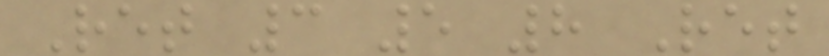Ret 3 5 8 Ret
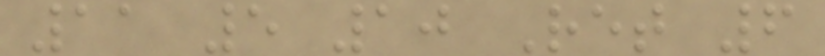11 5 10 Ret 6
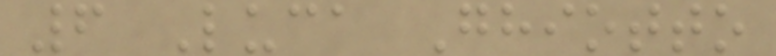6 Luca Ghiotto
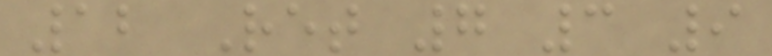12 Ret 7 3 9
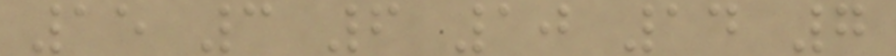15 3 6 10 14 7
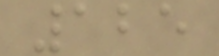125
